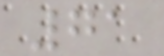71
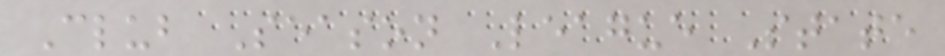Club Season League State
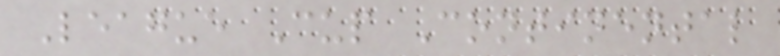League Cup Continental
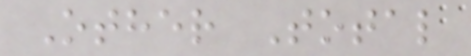Other Total
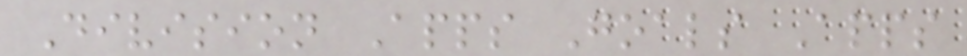Division Apps Goals Apps
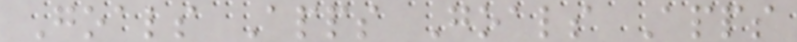Goals Apps Goals Apps
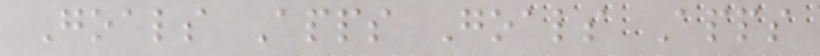Goals Apps Goals Apps
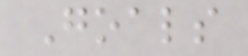Goals
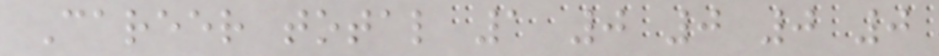Career total 1 0 0 0 0
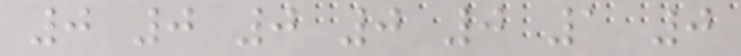0 0 0 0 0 1 0
